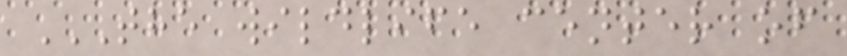THE WILDLIFE CENTER OF
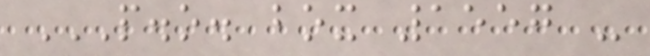P.O. BOX 1557 -
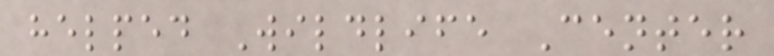helped Wildlife Center
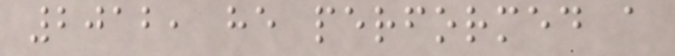2012, he performed a
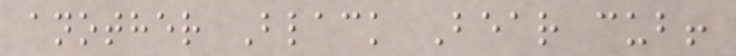another Black Bear cub!
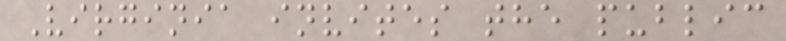Virginia invites the public
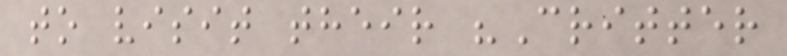to visit their "Critter
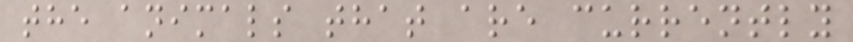the animals that are currently
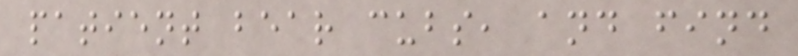patient bear cubs, and find
